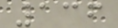136
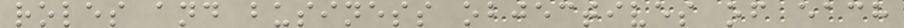roles and business objectives of each
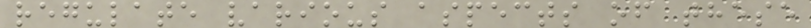regulate various aspects of these
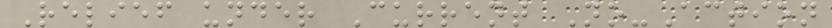Relief under Current No-Action
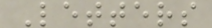Letters
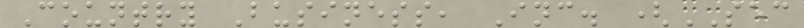Country Business, Inc. (SEC
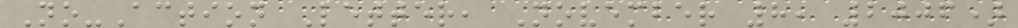No-Action Letter, November 8, 2006)
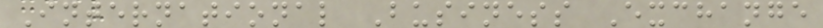International Business Exchange
